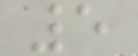5
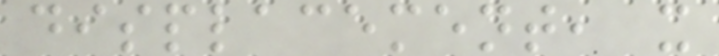displacement, x
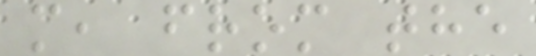m, from the
